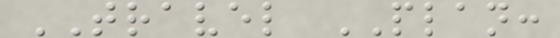TRAVEL PLAN:
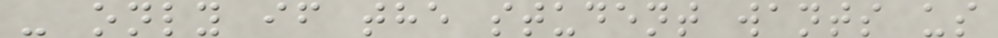- only if the student wants us
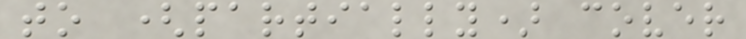to (partially) cover
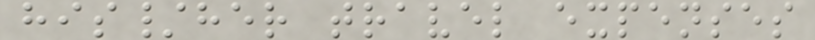his/her travel expenses
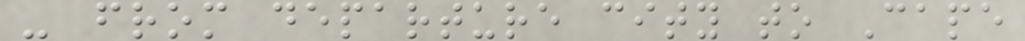- from departure city to Cape
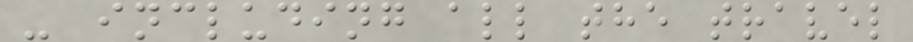- including all the travel
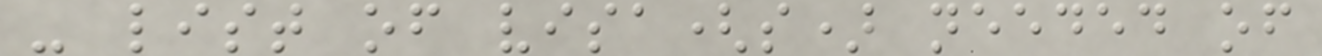- list of visa(s) needed of
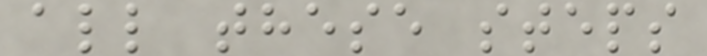all these steps
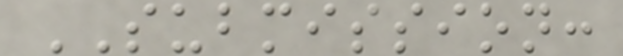SUBMISSION:
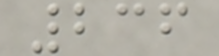236
